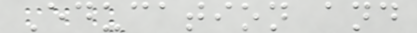Education and
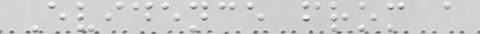Evidence from a
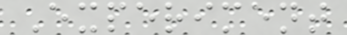Experiment
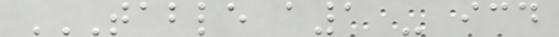TABLE A1 - ICD
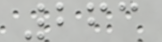263
